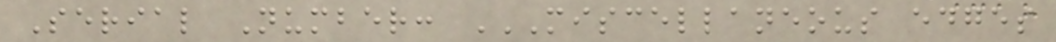Serial Number: MISCELLANEOUS EDGES
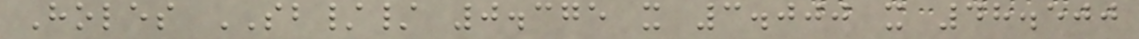Holes SB// 0.375 x 3.000 x 48.500
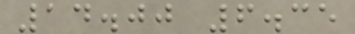14.00 6.35
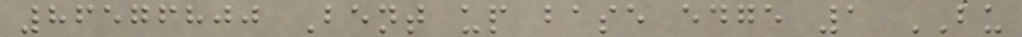86576800 Bent up base edge 1 BU
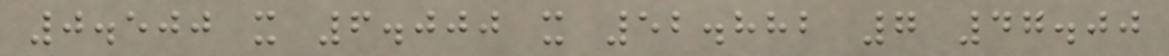0.500 x 6.000 x 52.882 7 47.00
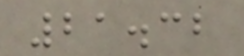21.32
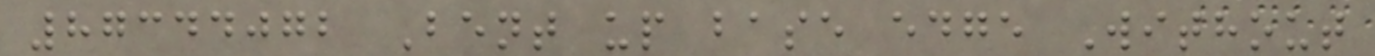87344072 Bent up base edge Without
